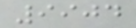9904
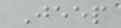Jeep
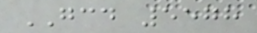GCD 5578
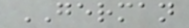GERMAN
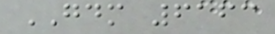GDM 6163
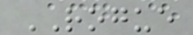ROGUE
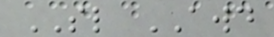SL AWD
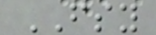FSY
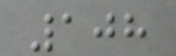108
